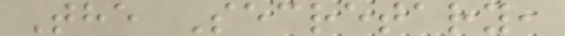The Secretary,
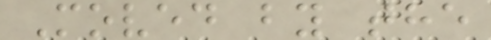Moved by the
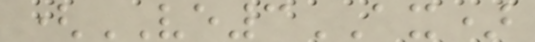(VE3AX)
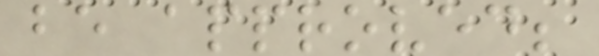be approved;
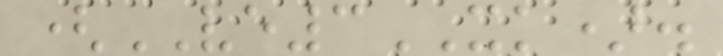(VE3XK).
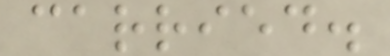carried.
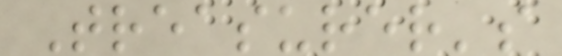Treasurer's
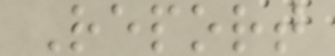Report
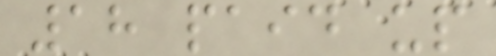18 paid up
